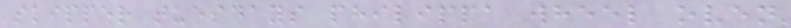skipper tuesdays philippa wheel oven
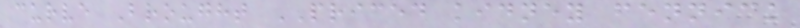curve Brought PRICED kidney fennick
